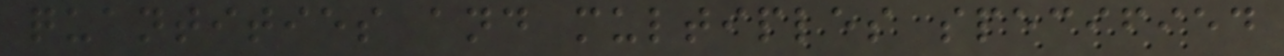quantities and multiples specified
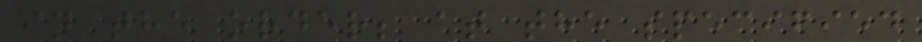in the order; at the specified
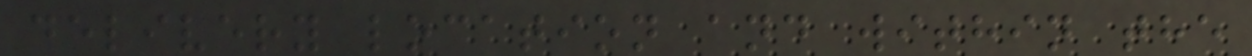delivery location and within the
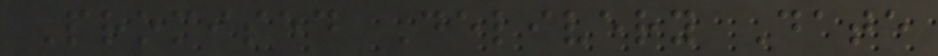Promised Delivery Date
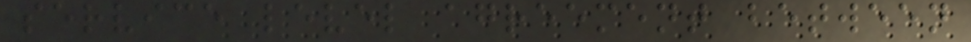service level agreement between
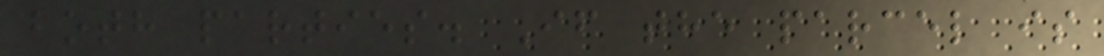both parties. If the parcel is
